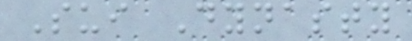Sui Dynasty
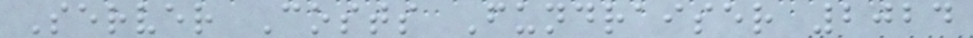Server Costs Fundraiser 2024
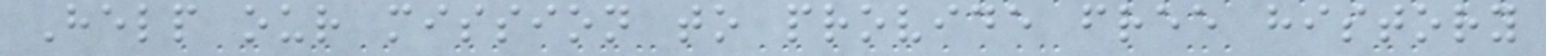Help our mission to provide free history
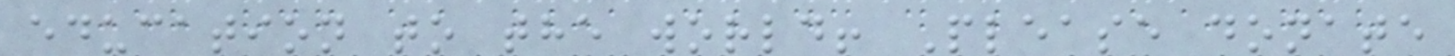education to the world! Please donate
